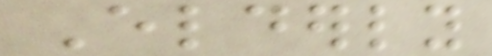Elderly
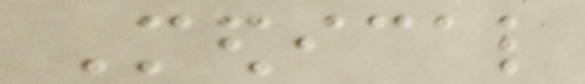Medical
